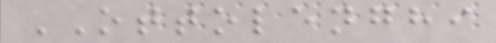OTTOLENGHI
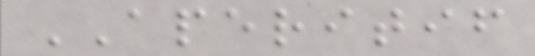APERITIF
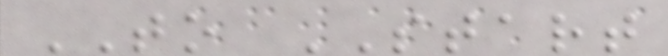TO START
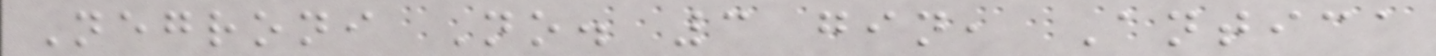Negroni No. 3 gin, Antica
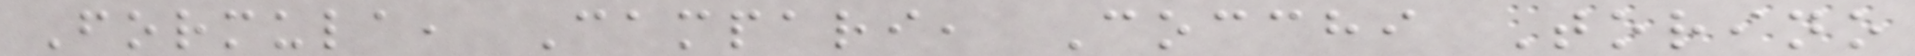Formula, Campari, Cocchi Torino
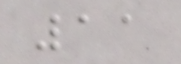11
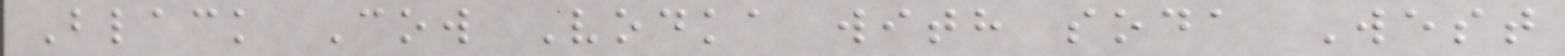Black Cow Vodka with soda West
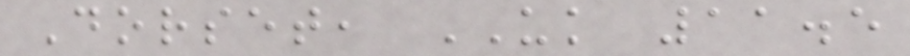Dorset, UK 11.5
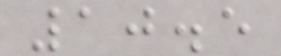10.5
